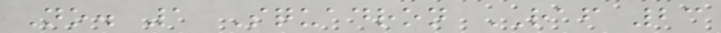No. 1 Squadron RAF 23
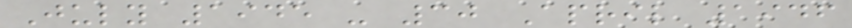July 1945 - 30 April 1946
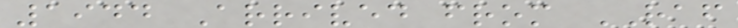1944 Arrived from RAF
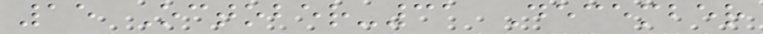15 October-31 December
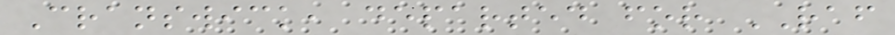Cranswick, departed for RAF
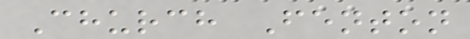Church Fenton
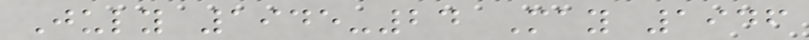July 1945-24 May 1946
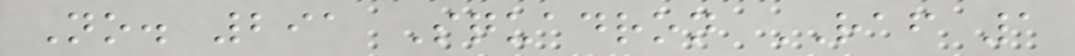No. 291 Squadron RAF 1
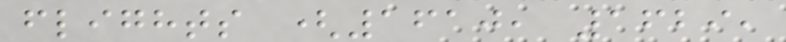flights (1610, 1629,
